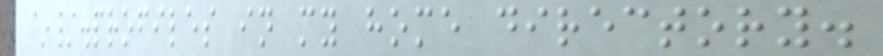~/.profiles in my home directory.
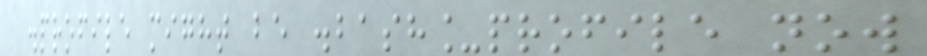.profile might be .bash_profile now
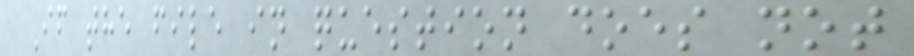If the file in question does not
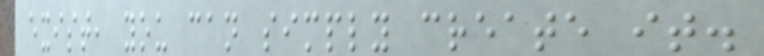exist, you can simply create it.
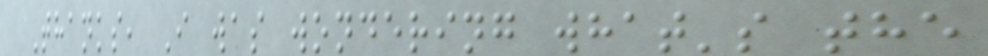Thanks, I was wondering what's the
